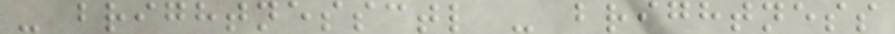- brightnessctl - brightness
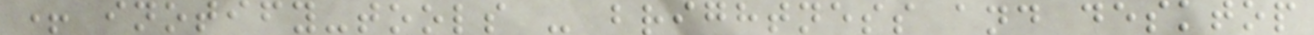+ inotify-tools - brightness and desktop
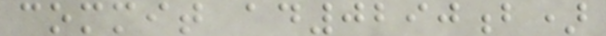commit ad0290b)
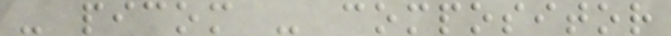- picom - compositor
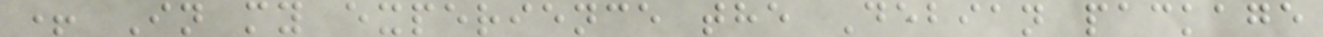+ In my experience the Debian package
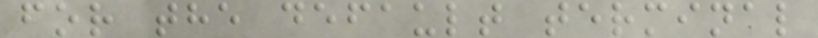for the default terminal
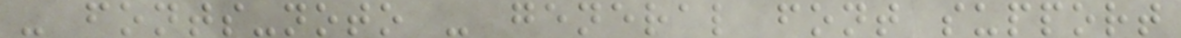- fonts-noto - general font support
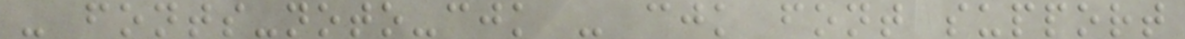- fonts-noto-cjk - cjk font support
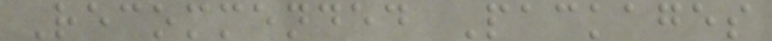Recommended Packages
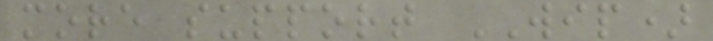more support WIP)
